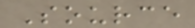Source
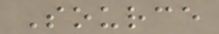Source
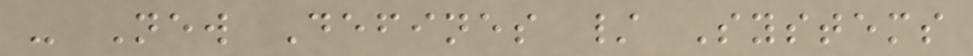- New Defines / Systems
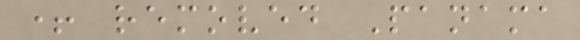+ removed Panama
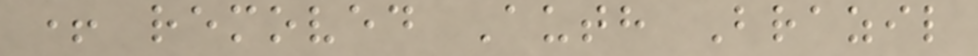+ removed Auth Brazil
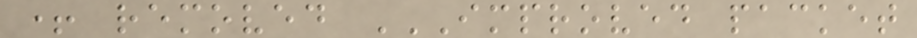+ removed IMPROVED PACKET
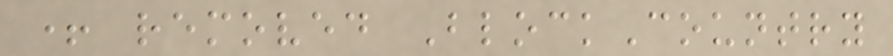+ removed BlockCountry
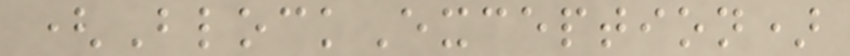(BlockException)
